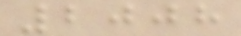2008
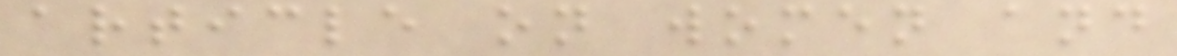article on women and
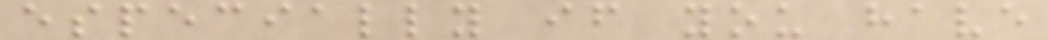especially if you have
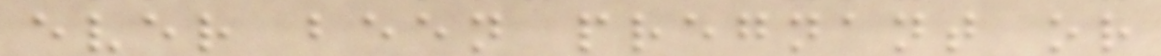ever been pregnant or
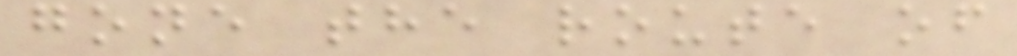gone the route of
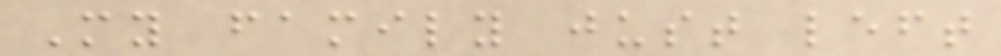My family just left
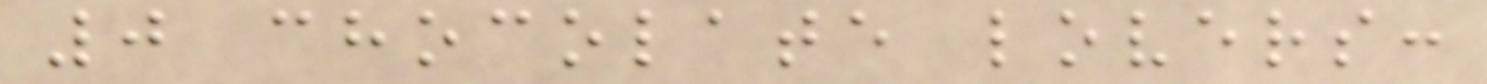0 chocolate lovers:
